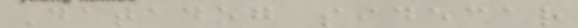Datadog sidecar
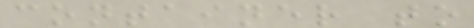container to
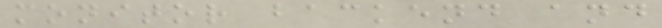monitor backend and
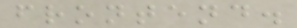frontend.
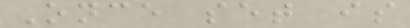Once set is
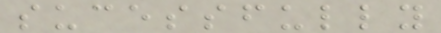sucessfully
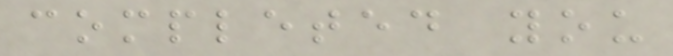completed you
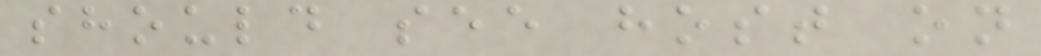should see host on
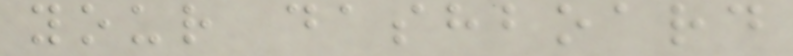your dashboard
